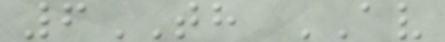6TH AV
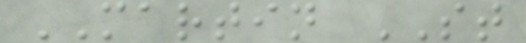MARTIN ST
